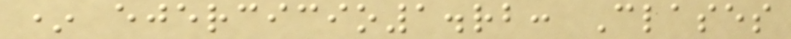* ejercicio1.rb: Clases
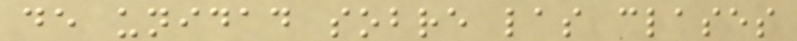de unidad sobre las clases
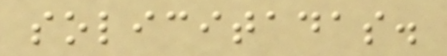solicitadas.
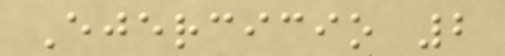Ejercicio 2
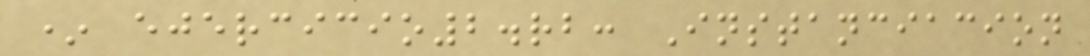* ejercicio2.rb: Instanciacion
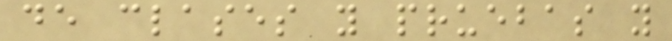de clases y pruebas y
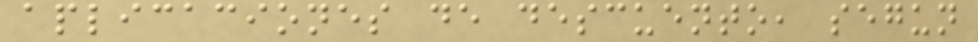aplicaciones de descuento, segun
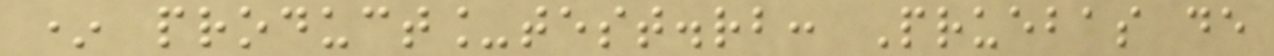* product_test.rb: Pruebas de
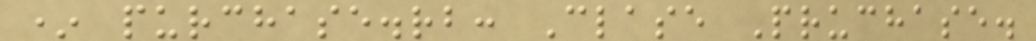* purchase.rb: Clase Pruchase.
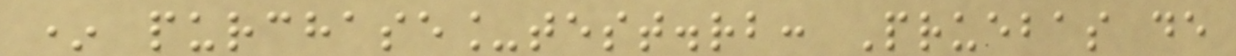* purchase_test.rb: Pruebas de
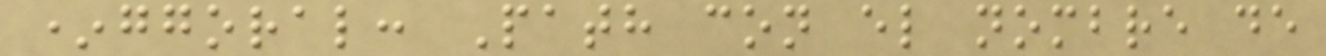*ggoral: Path con el nombre de
